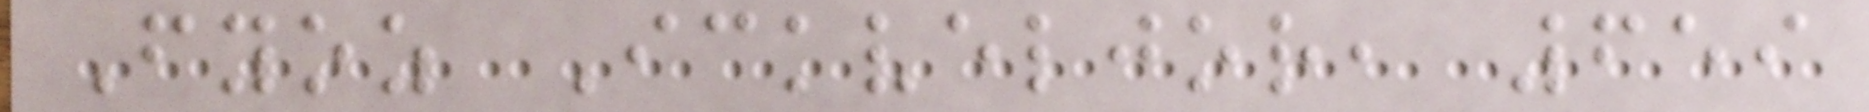Fyoz Ickveljor, 659
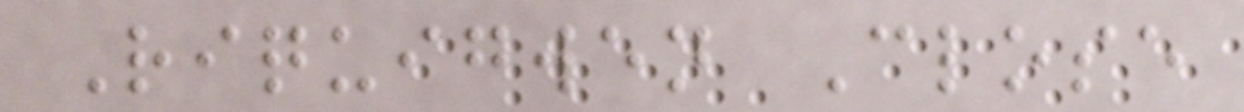Riquigwen Close
